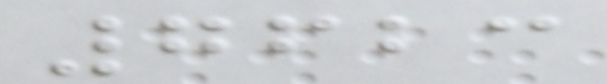7623
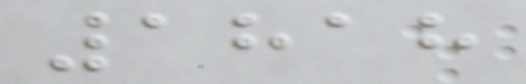1818
